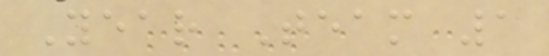Year Team 1
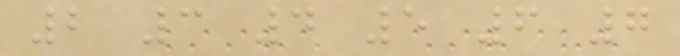2 3 4 5 6 7
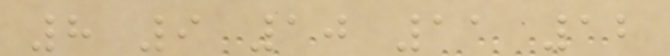8 9 10 11 12
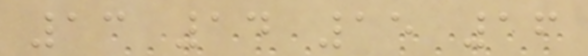13 14 15 16
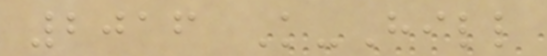2016 K-Hill
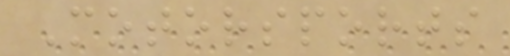Motorsports
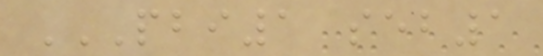PBI1 SEB1
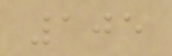105
